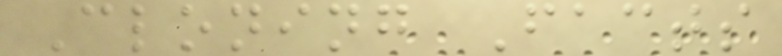Cloning Facts
